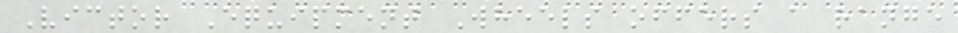Victor Equipment Wheels offers a range
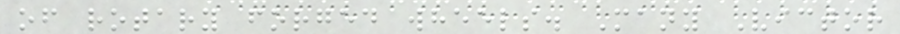of rotary forged wheels. Many Victor
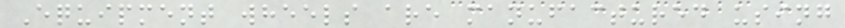Equipment wheels are manufactured using
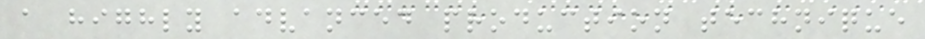a highly advanced production technique
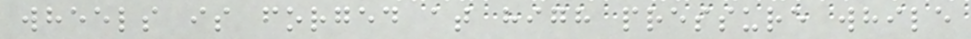wheels is forged at high pressure while
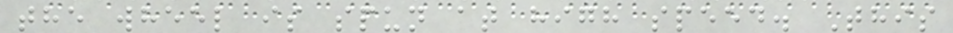the wheel is spun at high speed. This
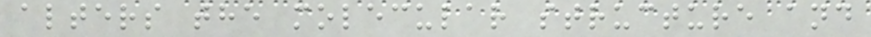alters the molecular structure and
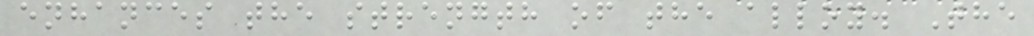enhances the strength of the alloy. The
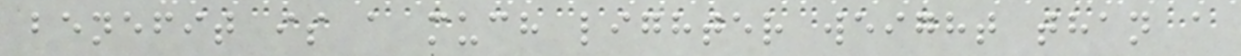benefit is a much lighter weight than a
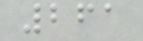261
